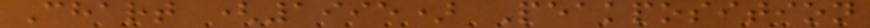Chart (1995) Peakposition
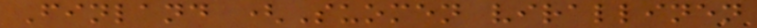Finland (Suomen virallinen
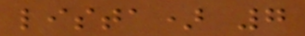lista) 7
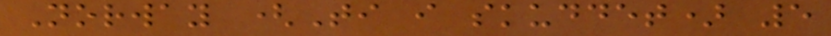Norway (Ti i skuddet) 5
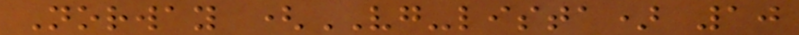Norway (VG-lista) 10
